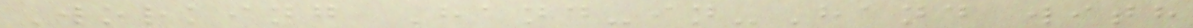Working Hand-in-Hand with
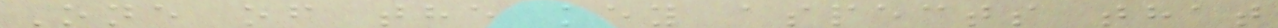One of the key aspects that
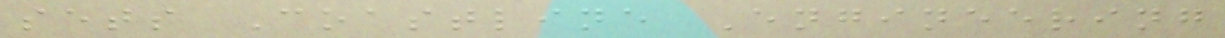sets Coastline Engineering
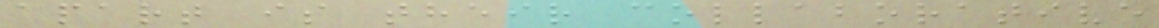apart is their collaborative
